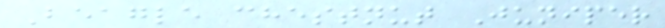Beagle chestnut Juniper
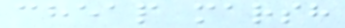cheap marsh
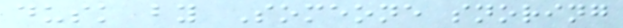dusk by Someone snoring
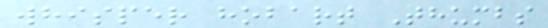whisper hobart Thumbs
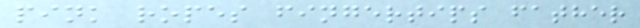pink ropes fingertips father
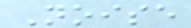Noise
